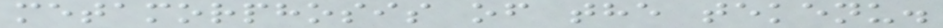metamorphosis of the tekenu.
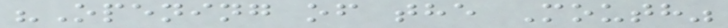"Opening of the Mouth"
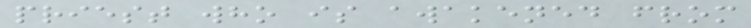priest who is awakened from
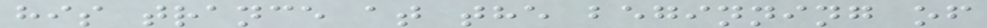his trance at the beginning of
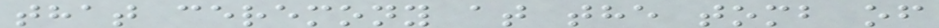that ceremony at the tomb of
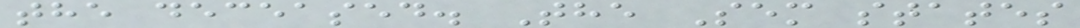the deceased. The Sem states
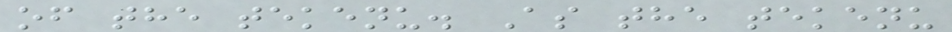of the tekenu. As the tekenu
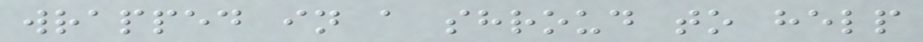wrapped in a shroud to help
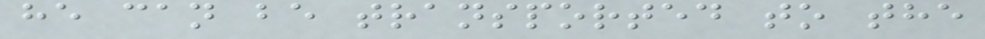he can be transported to the
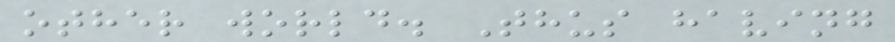other world. Thus having
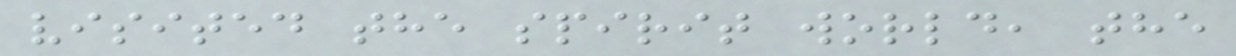visited the spirit world, the
